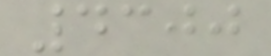4300
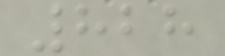828
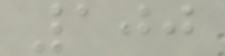100
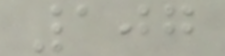107
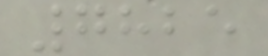7825
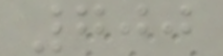700
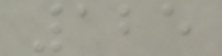125
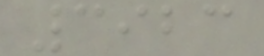3923
